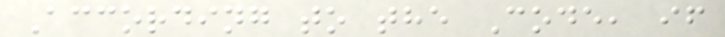According to the Code, if
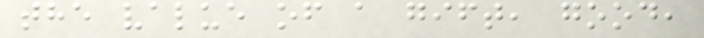the value of a gift, good,
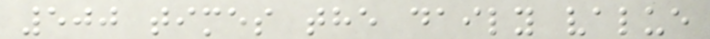500 times the daily value
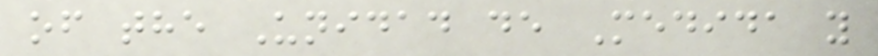of the Unidad de Medida y
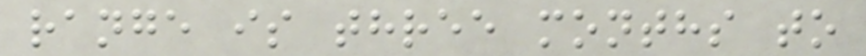range is three months to
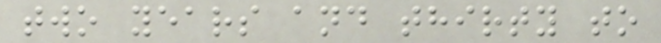two years and thirty to
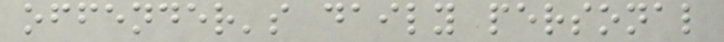offender's daily personal
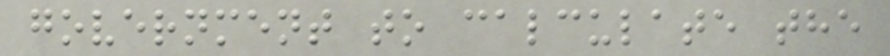government to calculate the
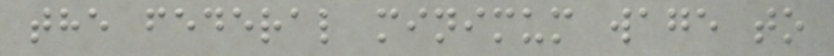the federal minimum wage to
